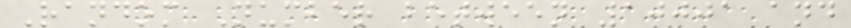Random Number between 10001 and
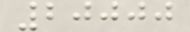20000
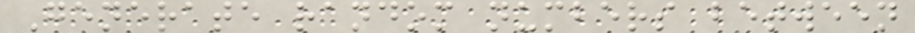Generate random numbers between
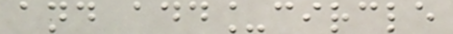and add_circle
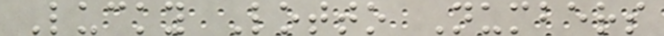Lucky Lotto Numbers
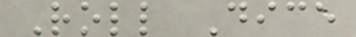Roll Dice
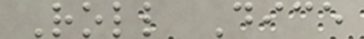Roll Dice
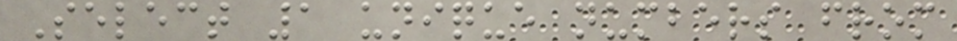Select 1 unique numbers from
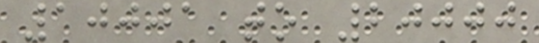10001 to 20000
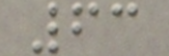63
